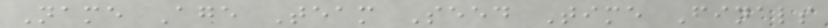Name Age Team Seed Time Finals
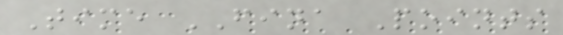Time FINA Points
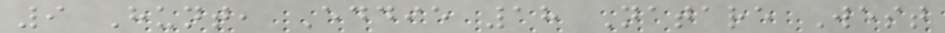9 Hunt, Eddie 18 Natare West
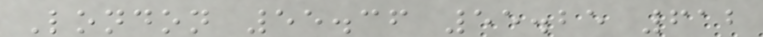London 55.36 55.25 612
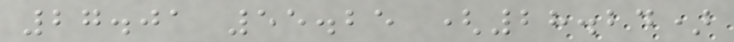27.01 55.25 (28.24)
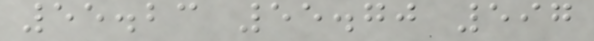55.23 55.70 597
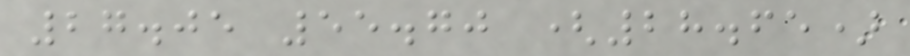27.05 55.70 (28.65)
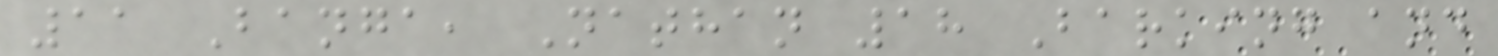11 Banga, Nathan 18 Barking and
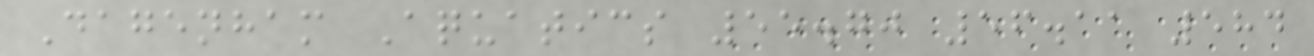Dagenham Aquatics 55.70 56.11 584
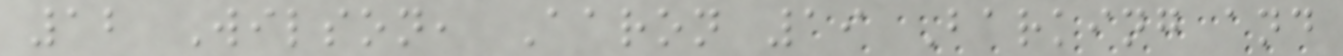12 Wilson, Aaron 19 Barking and
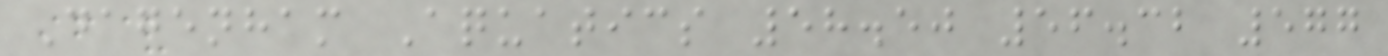Dagenham Aquatics 58.50 56.32 577
